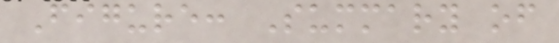Figure: Summary of
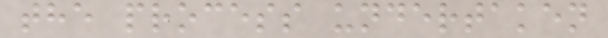the process undertaken
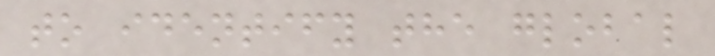to identify the global
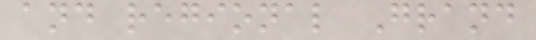and regional Grand
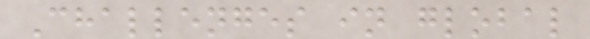Challenges in global
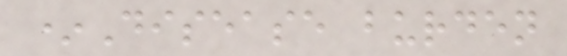*Disease burden
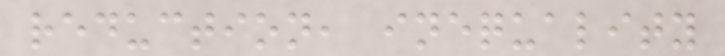reduction, inequality
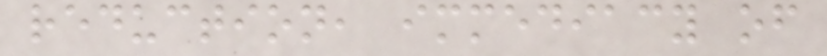reduction, immediacy of
